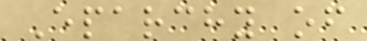Eparchy of
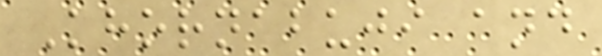Khornabuji and
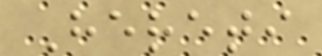Hereti
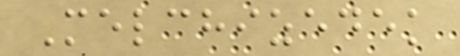Melchizedek
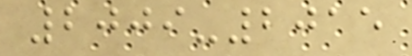2009-2015
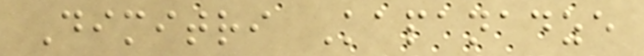Dimitri Kapanadze
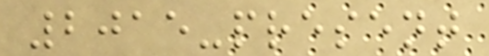2015-present
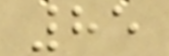85
